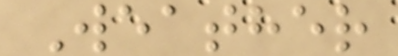Weather
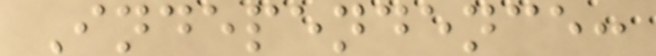Independence:
